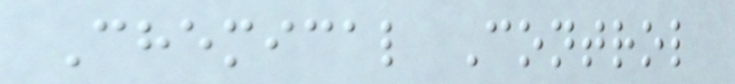Chemical Control
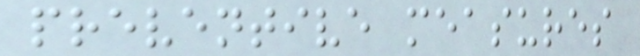preventive measures
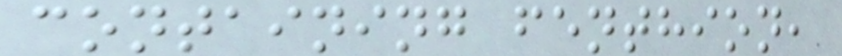containing fenthion,
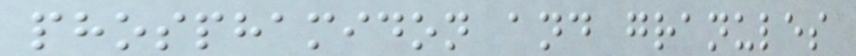phosphamidon and granules
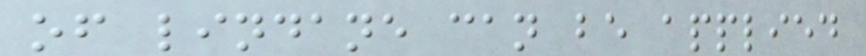of lindane can be applied
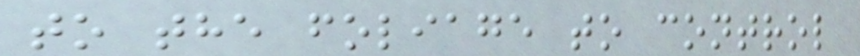to the foliage to control
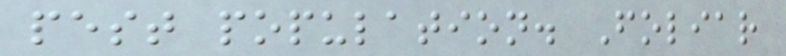pest population. Foliar
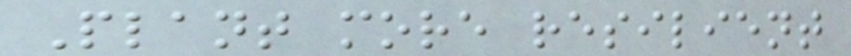Plant more resilient
